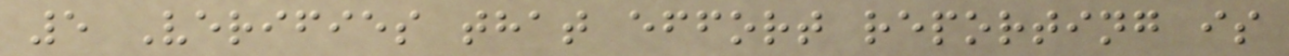5 Verifies that effort reporting is
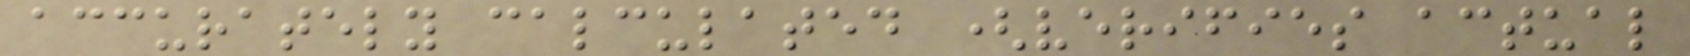accurately calculated (verifies actual
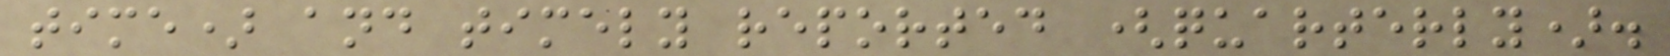time) and timely reported (quarterly).
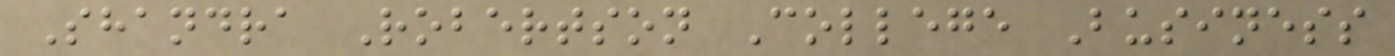Shandra Robertson College Business
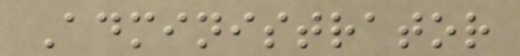Administrator
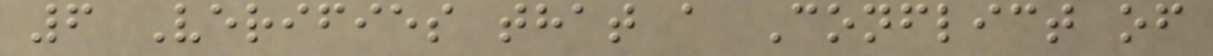6 Verifies that a Conflict of
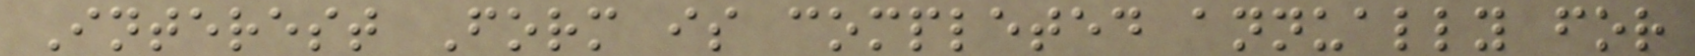Interest Form is completed annually for
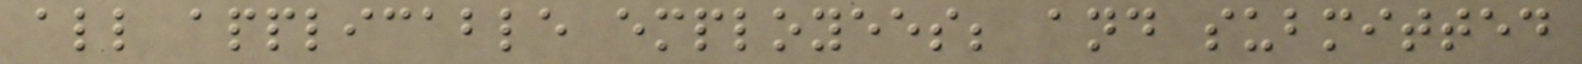all applicable employees; and submitted
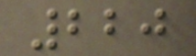220
